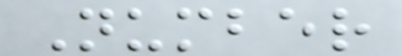Number
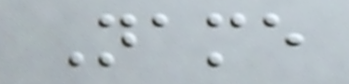Name
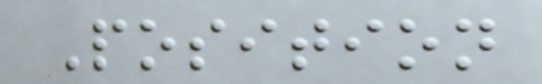Position
